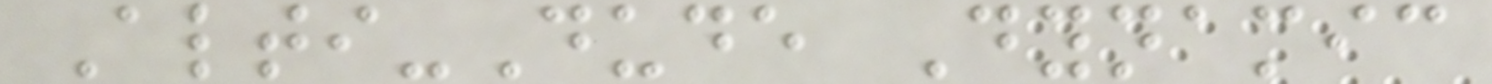Alti-Dude Dynamic
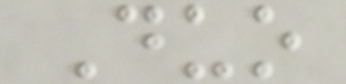Duo
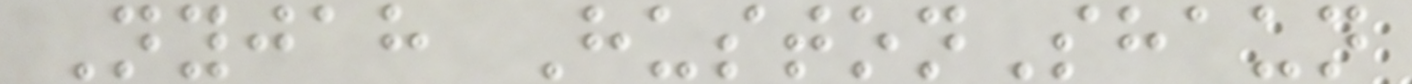Nyjah HustonShaun
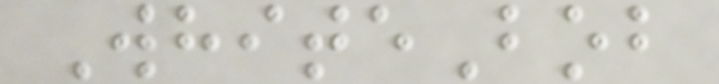WhiteBob
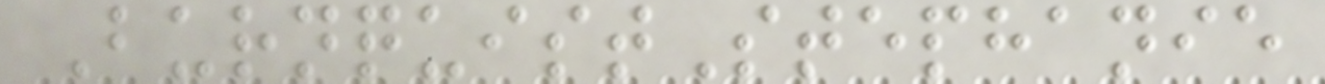BurnquistStephanie
